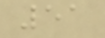51
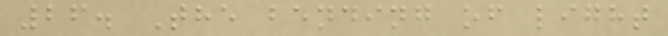26. The bending of light
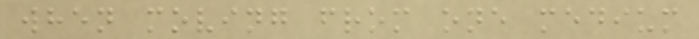when moving from one medium
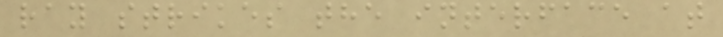ray strikes the interface at
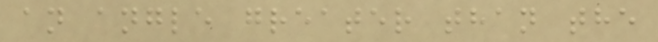an angle greater than the
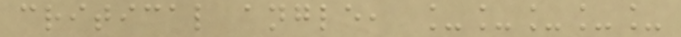critical angle, _____
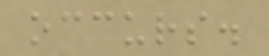occurs.
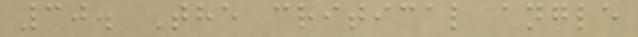30. The critical angle
